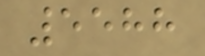5588
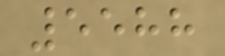5588
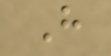H
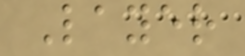Layer
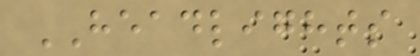HEADLIGHTS
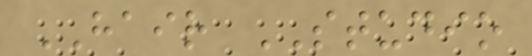HAIR STUDIO
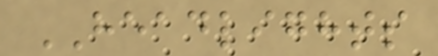HEADLIGHTS
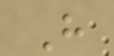H
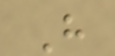H
